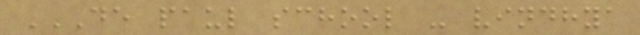DE PAUL SCHOOL - VINDHYA
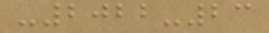-2022-23
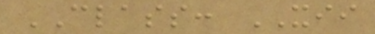CLASS: XII
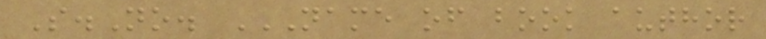S.No. NAME OF BOOK AUTHOR
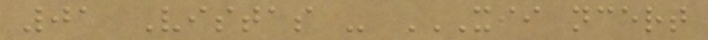01 Vistas - XII NCERT
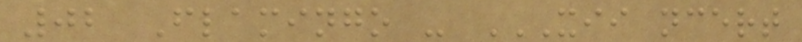02 Flamingo - XII NCERT
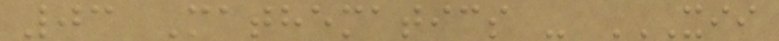03 Mathematics - XII
